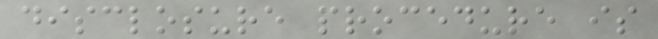disclosure procedure is
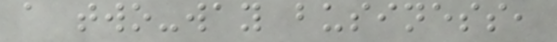a two-way business,
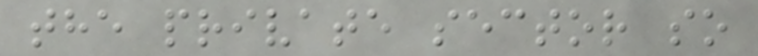the private sector so
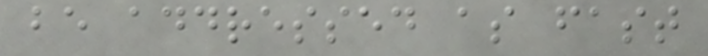be addressed as fast
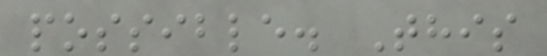possible. This
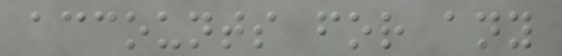accounts for any
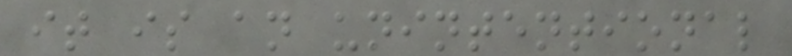it is an unintentional
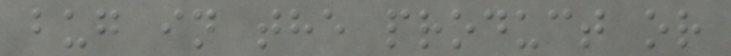bug in the product or
